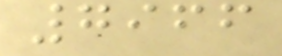7966
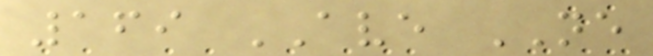169 AVE NE
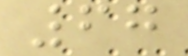67
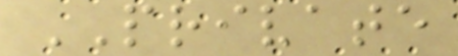PRIVATE
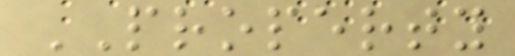PROPERTY
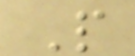P
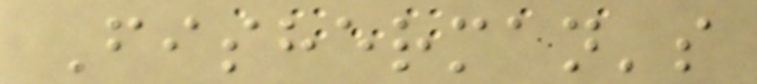Fisherman's
